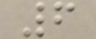6
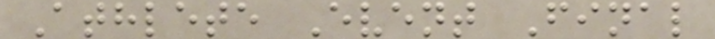Athlete Event Final
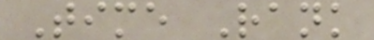Time Rank
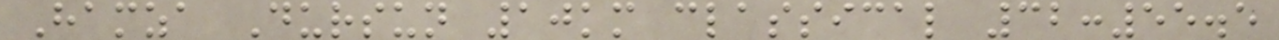Hamza Dursun 10km classical 32:55.5
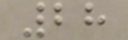28
